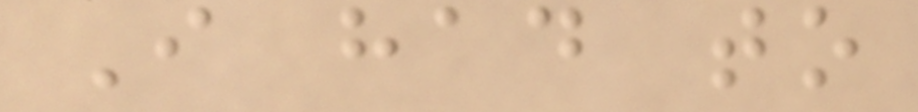I had to
